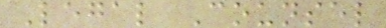Legal Counsel
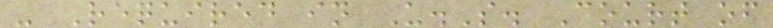- Required in U.S. Court of
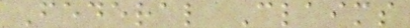Federal Claims
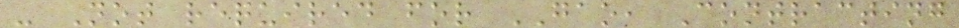- Not required for GAO, Contracting
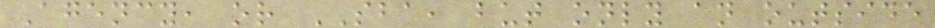Agency, or SBA, but only an outside
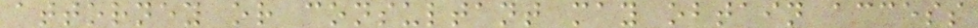attorney or consultant may obtain access
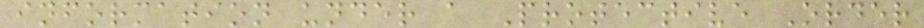information under a Protective Order
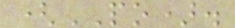(PO).
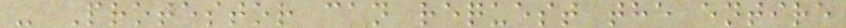- Protestor can request the entire
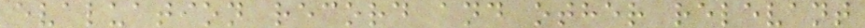evaluation record and other relevant
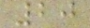20
